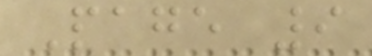Page 9
